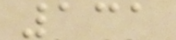131
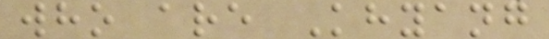who are Khyang
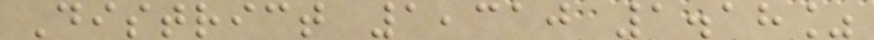District 1,310 1.18%
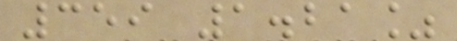359 1.21%
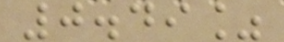0.49%
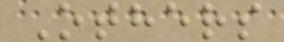Others
